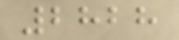2828
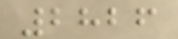2826
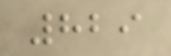829
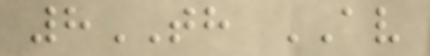8TH AV
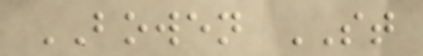BOWEN ST
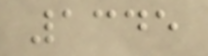1345
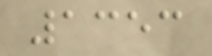1353
